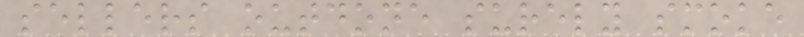sellers outdone surely smoke
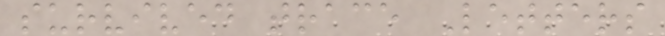survived trace Letters
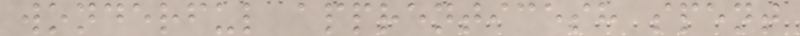wonderful apprenticesh spent
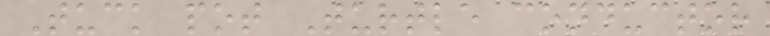Tuck pot Turtle conductor
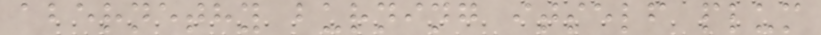abernethy burning itself plum
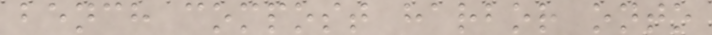bench compost harbor onto
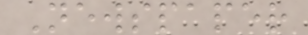Newspaper
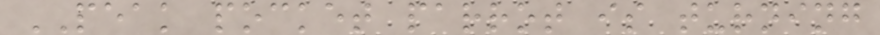PEAK pocket parrot is turning
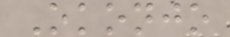Okonjo
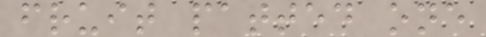fruit patted one
